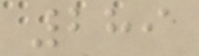289
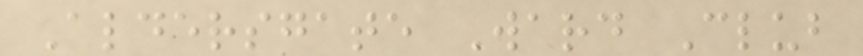Aldersgate Ward Club
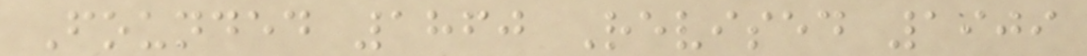Founded 1860 Revised 1909
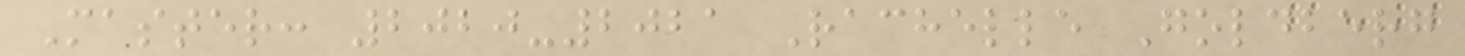Master: 2020-2021 Rachelle Goldberg
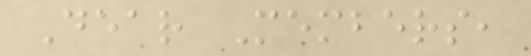Dear Members,
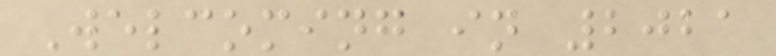Welcoming in 2021
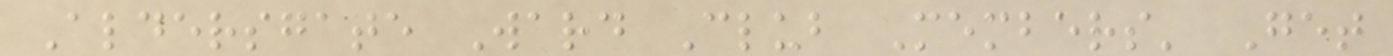Aldersgate Ward Club Members' Get
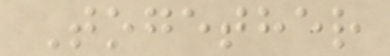Together
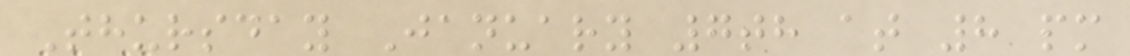Thursday January 7th at 8 pm
